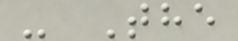- The
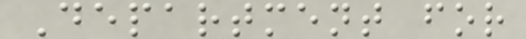Department for
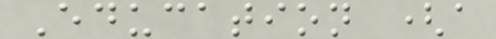Education (a
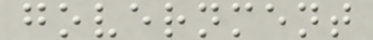government
